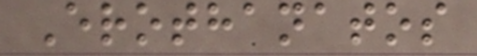Erothanatos
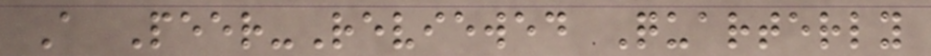A Peer-Reviewed Quarterly
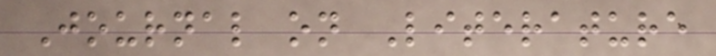Journal on Literature
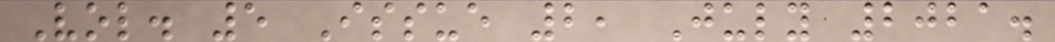Vol. 5 Issue 2, July 2021.
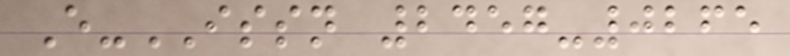E-ISSN 2457-0265
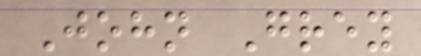John Grey
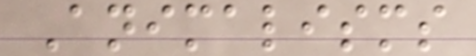Animalisms
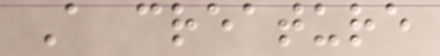A creature
